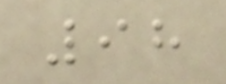98
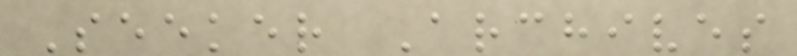Seeker Archives
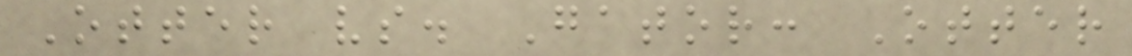Otter vs. Gator: Otter
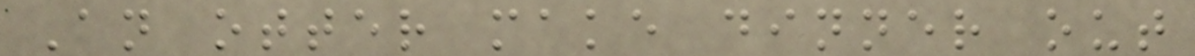An otter make dinner out
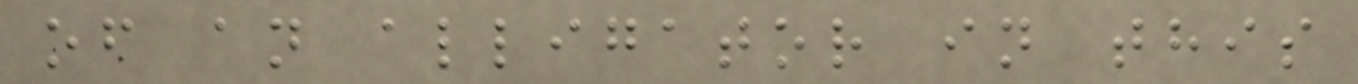of an alligator in this
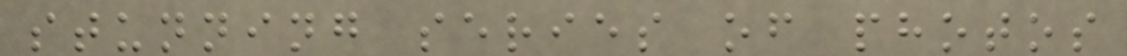stunning series of photos
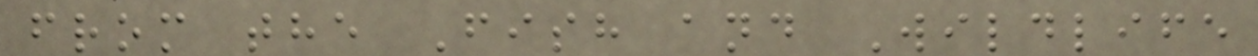from the Fish and Wildlife
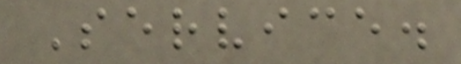Service.
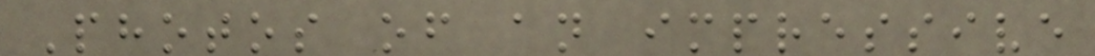Photos of an impressive
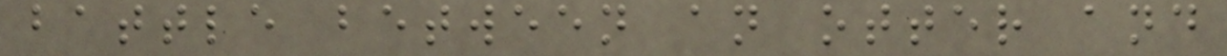battle between an otter and
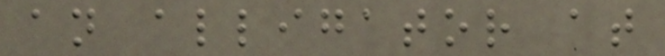an alligator at
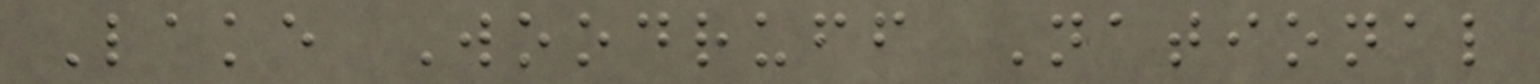Lake Woodruff National
